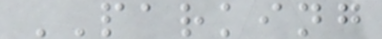PARKING
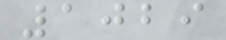1029
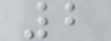2
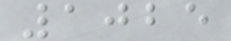1025
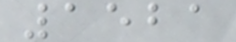1521
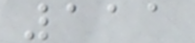111
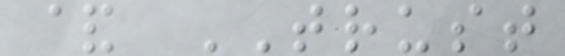& TRUST
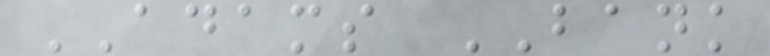ADAMS BANK
